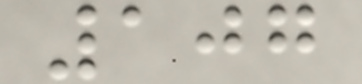107
